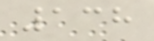138
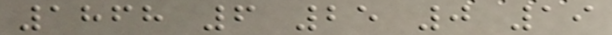1868 6 25 0 19
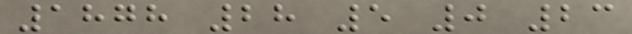1878 28 5 0 23
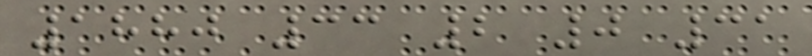1880 33 2 0 31
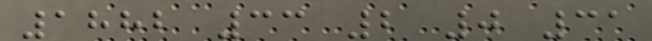1882 33 2 0 31
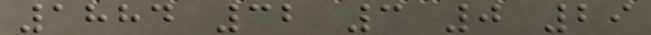1884 32 3 0 29
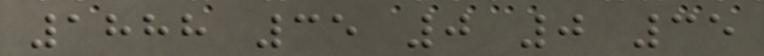1888 35 0 0 35
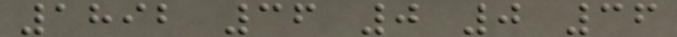1892 36 0 0 36
